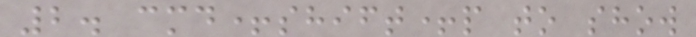2. cmd+shift+p to show
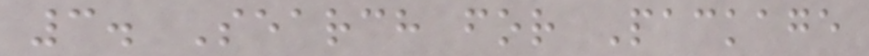3. Search for Package
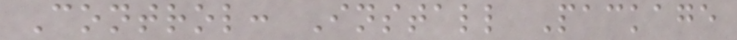Control: Install Package
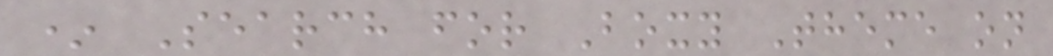* Search for Boxy Theme on
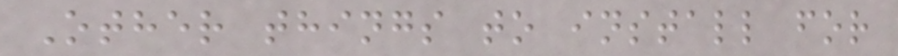Other things to install for
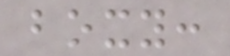boxy:
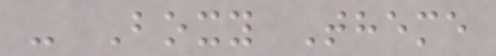- Boxy Theme
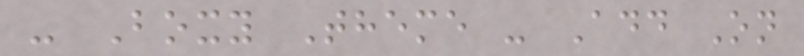- Boxy Theme - Add On
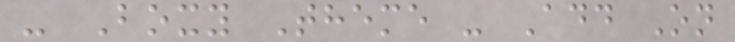- Boxy Theme - Add On
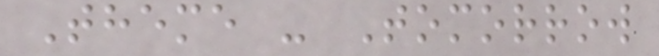Theme - Tomorrow
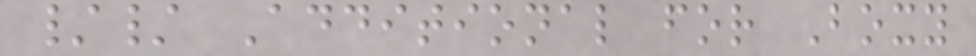// Additional for Boxy
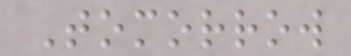Tomorrow
